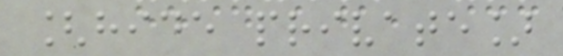[hide private]
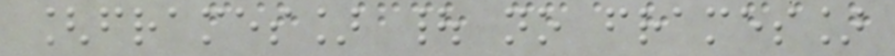[frames] | no frames]
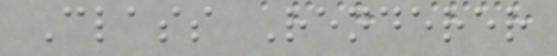Class Renderer
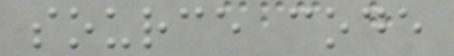source code
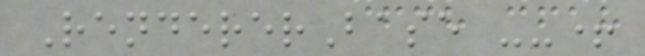RendererBase --+
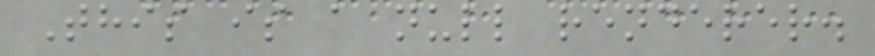This is a null renderer.
